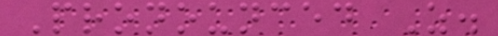Pronounced Z.
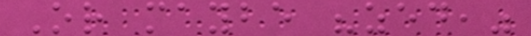Or maybe "zed,"
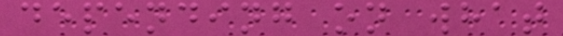depending on what
